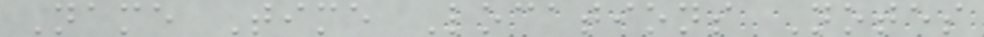Name Time Locations Notes
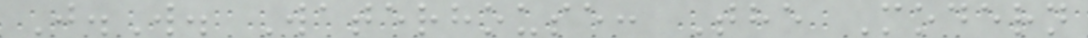J.W. Waterhouse: The Modern
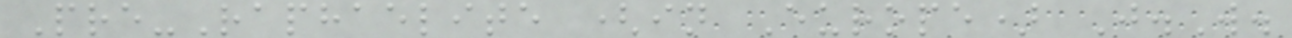Pre-Raphaelite (in Europe) J.W.
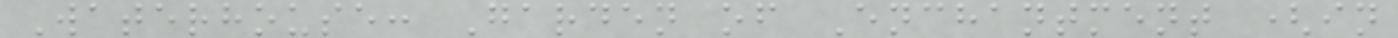Waterhouse: Garden of Enchantment (in
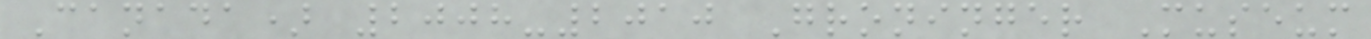Canada) 2008-2010 Groninger Museum
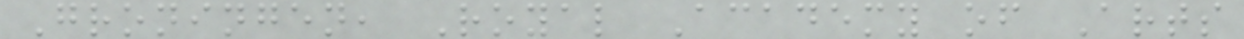Groningen, Royal Academy of Arts
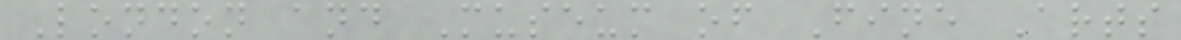London and Museum of Fine Arts
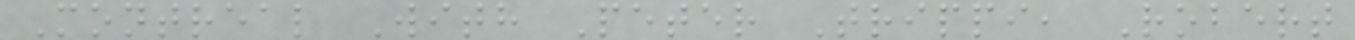Montreal With Peter Trippi, Robert
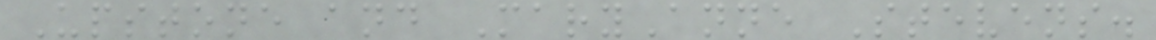Upstone and MaryAnne Stevens.
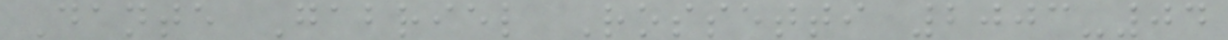Dante Gabriel Rossetti 2003-04
